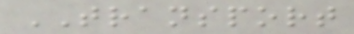TRANSPORT
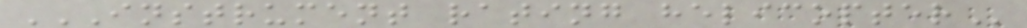INSTRUMENT RATING HELICOPTER
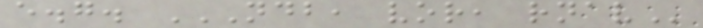e.g. NDB, VOR, RNAV
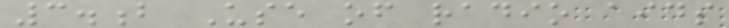3.b Use of radio aids
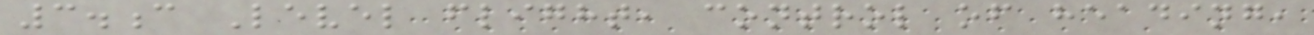3.c Level flight, control of heading,
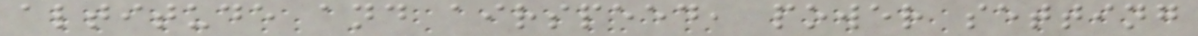altitude and airspeed, power setting
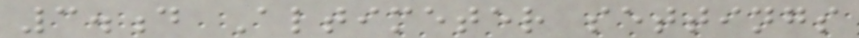3.d Altimeter settings
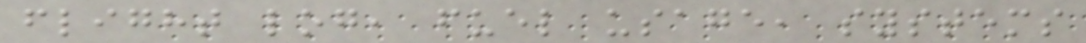flight log, fuel usage, systems
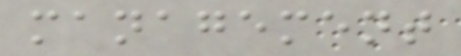management
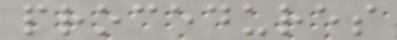procedures
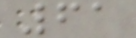61
